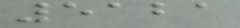5121
